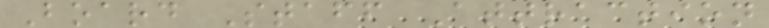Board Staff Attraction
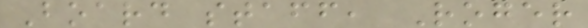Board staff, Roger
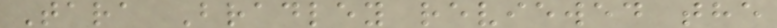Tara Bradley reviewed the
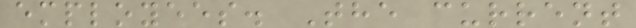employees. The current
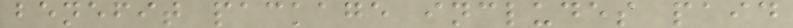benefit package includes paid
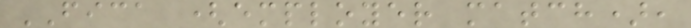FICA (employer match),
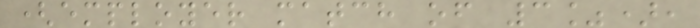(employer match of 3%),
